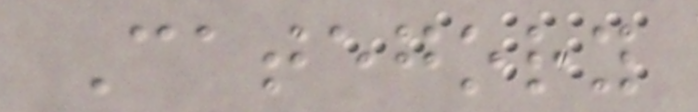Category
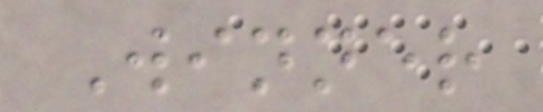Winner
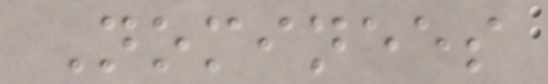Nominees
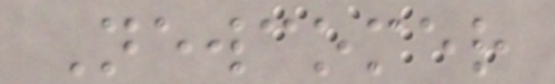Newcomer
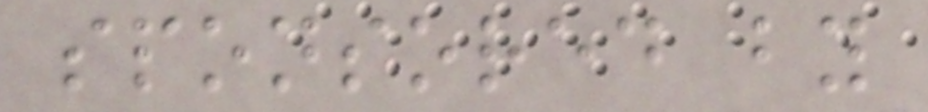sponsored by
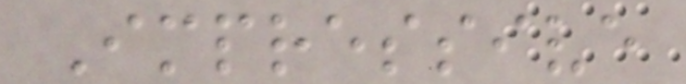Impressive
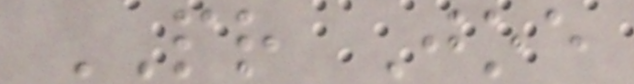PR Joe
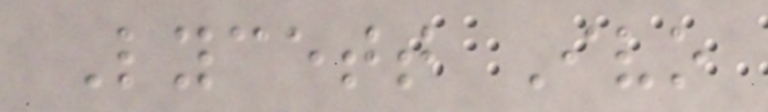Lycett Ivo
